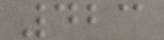423
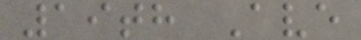19th Ave
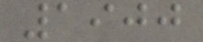1900
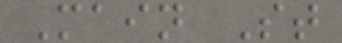Main St
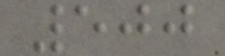500
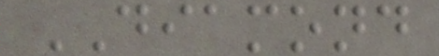DIAMOND
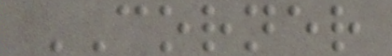CORNER
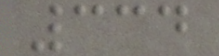334
